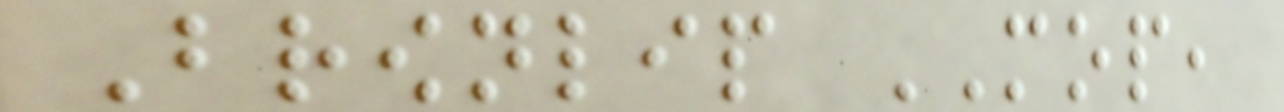Brownlip MOP,
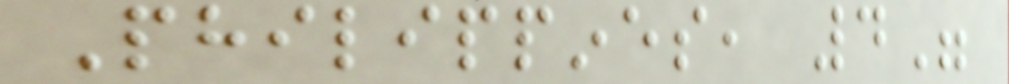Philippines, 4"
